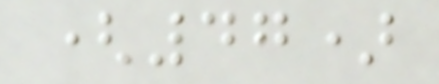(47)
